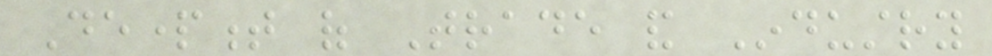Department of Trade and Industry
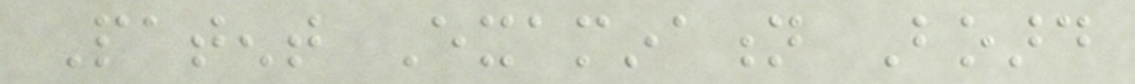Patent Examination Board
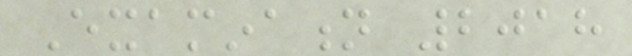Examination 2018
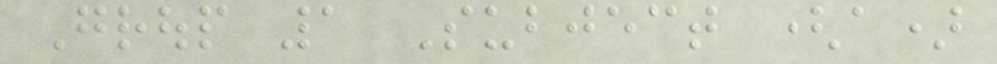Group 1 Subject (a)
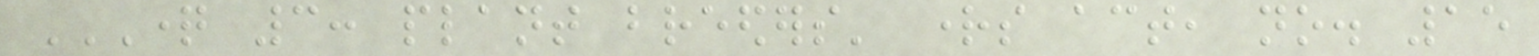QUESTION 3: PLANT BREEDERS' RIGHTS ACT, NO. 15
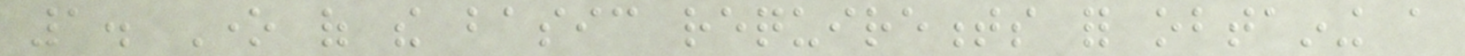1. One of the basic requirements for obtaining a
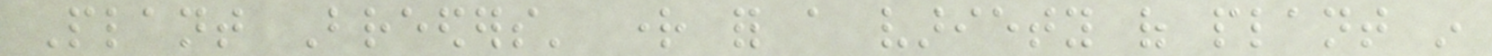Plant Breeders' right for a variety of plant in
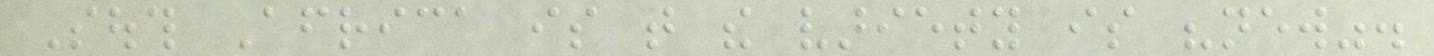South Africa is that the variety is "new".
